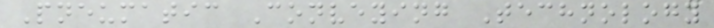Pneumatic Conveying Technology
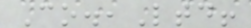Co.,Ltd!
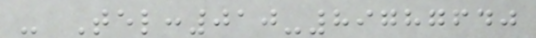- Tel:010-89787640
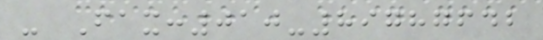- Fax:010-89787642
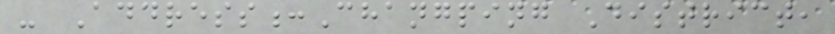- Address:Changping District,
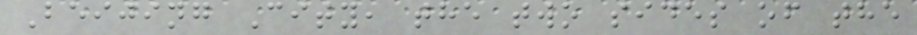Beijing City, the two sides of the
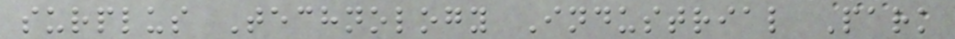surplus Technology Industrial Park
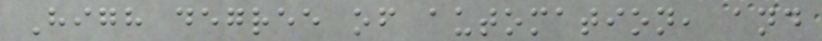High degree of automation, and
